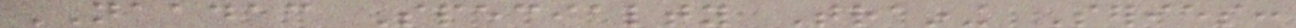NAADAC Specialty Training Series:
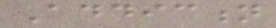Addiction
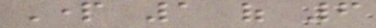Part 1 of 6
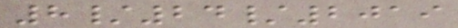8/24/2019
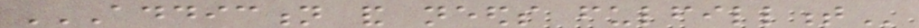ADDICTION AND NEEDS FULFILLMENT
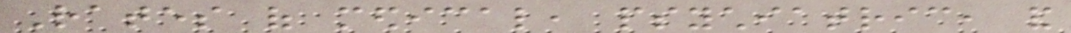Rates of medical, psychiatric, and
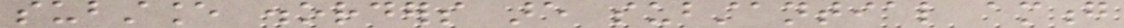substance disorders are substantial among
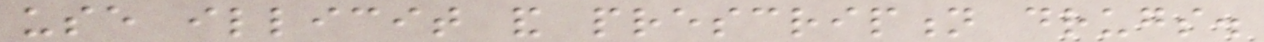use illicit and prescription drugs.
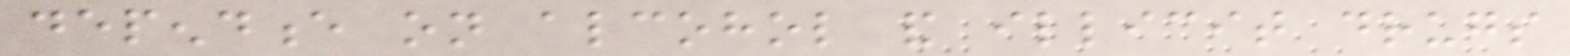dependence on alcohol and illicit drugs
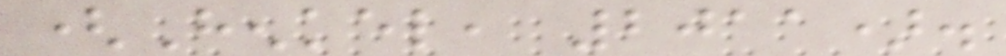(Henkel, 2011).
